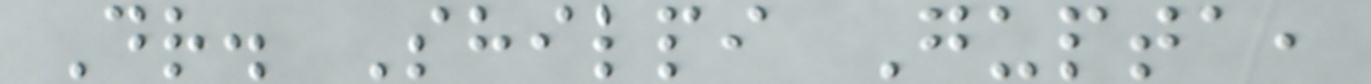Dr. Shilpi Gupta,
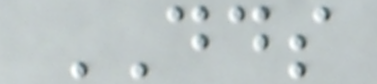DDS
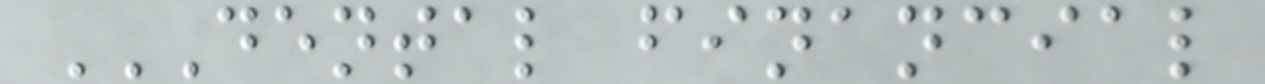DENTAL FINANCIAL
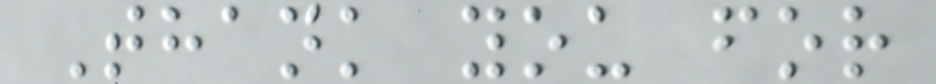Thank you for
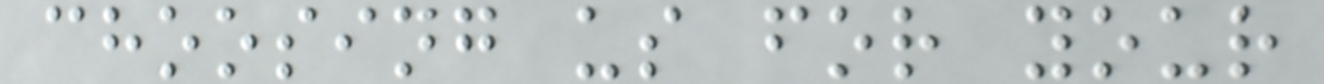choosing us for your
